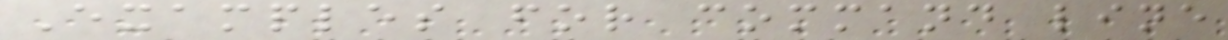Examples for command line
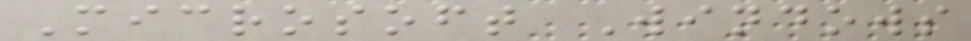Microsoft Windows
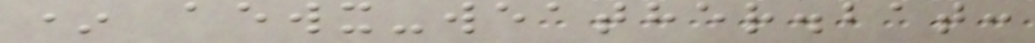* aewx-weather.bat:
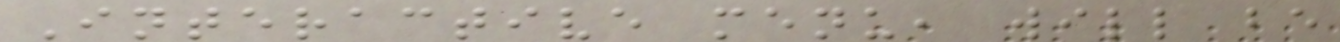Interactive menu, will be
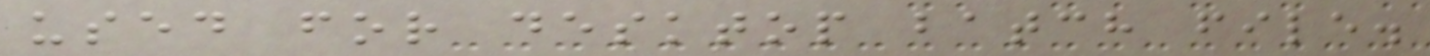used for desktop batch file.
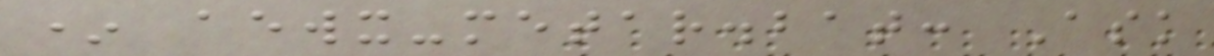* aewx-metar.bat: Ask
